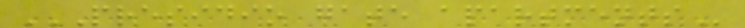PRESIDIO GATE APARTMENTS
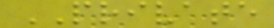PRIVATE
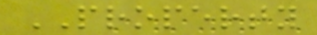PROPERTY
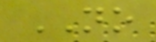NO
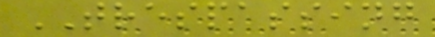TRESPASSING
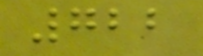722
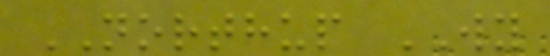NORTHUP WY
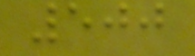500
